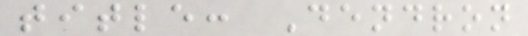title: Dendron
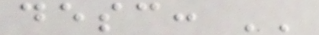desc: ''
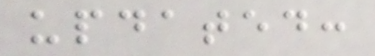updated:
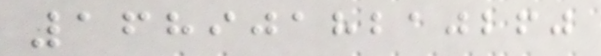1689018210260
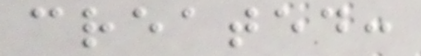created:
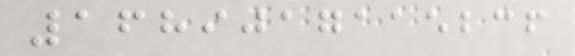1689017115236
